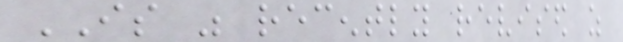IS was recently revised as
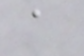a
